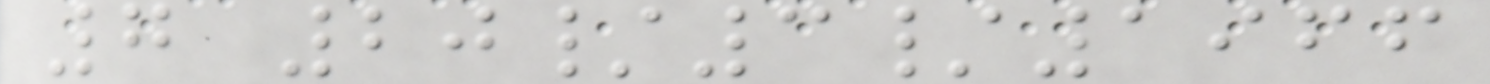7 20/3/1966
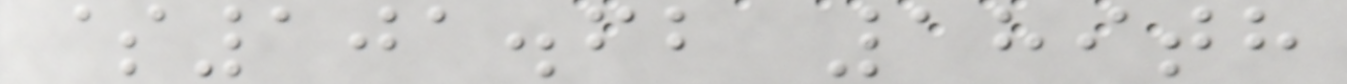$101.62 189th
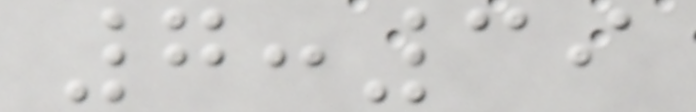7:39
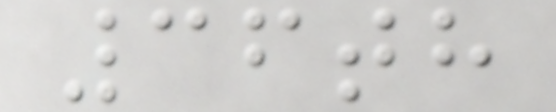36th
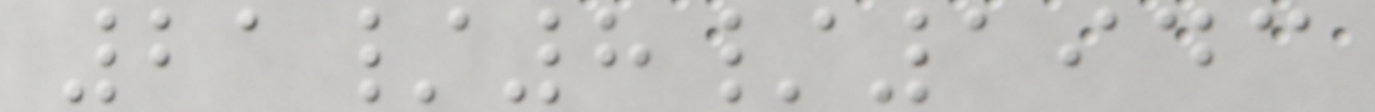21/8/1943
